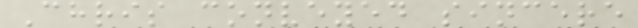Chris conveyed sincere
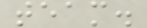team.
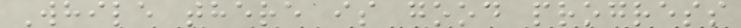While there is good progress
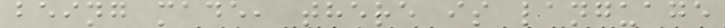being made, there is language
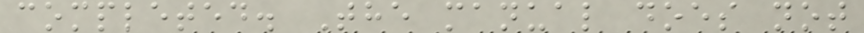completed. The manual does not
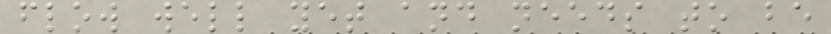flow well yet and needs to be
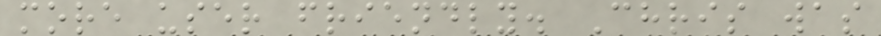more user friendly. Chris was
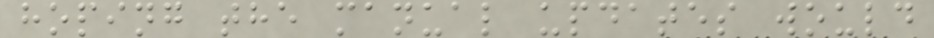hoping the manual updates would
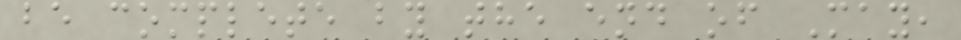be complete by the end of May,
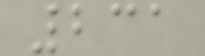231
